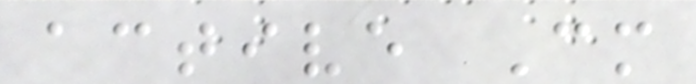active Cm
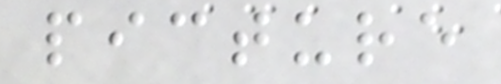picture
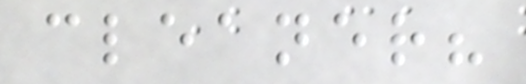cleaner?
